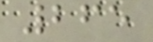265
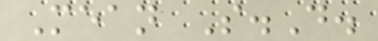Mean S.D.
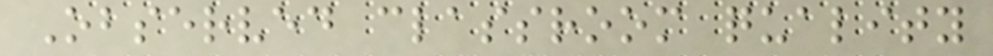Observed classroom quality
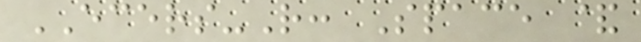ECERS-R: Space &
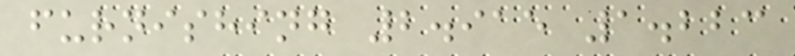furnishing 2.915 1.223
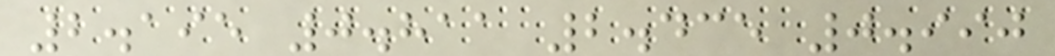2.195 0.811 2.435 0.990
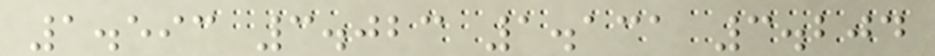1.593 3.023 1.131 3.204
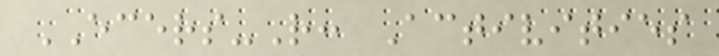ECERS-R: Activities
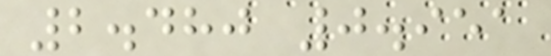2.480 0.951
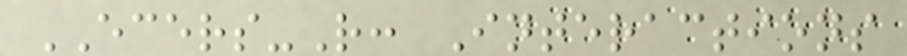ECERS-R: Interactions
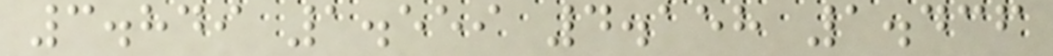3.849 1.559 4.158 1.436
